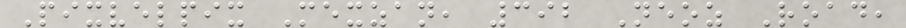Pixvelpix Mexzan, 392 Neoz Road,
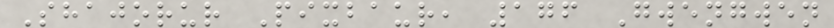Shajorur Pixbaur, 176 Gwengwen
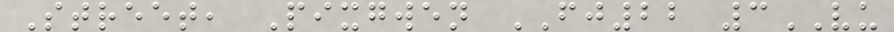Street, Pixgwen FJ22 3VU
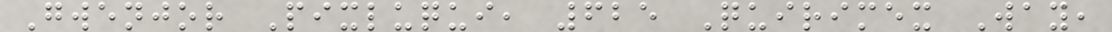Gwenjor Pixluqui, 625 Quirimex Way,
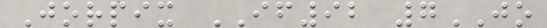Jorpix IF92 7JO
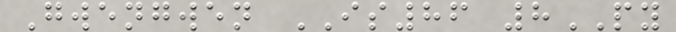Gwengwen IS86 8PY
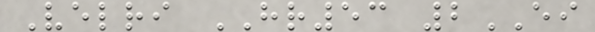Velri HR53 2EI
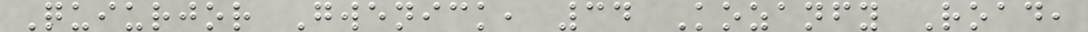Quiurjor Gwenick, 34 Kozanfy Road,
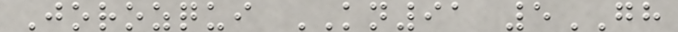Jorozqui KN91 5GH
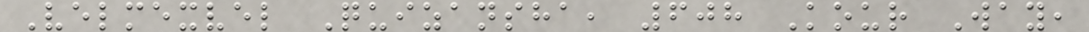Velmexvel Quizansha, 608 Kour Way,
